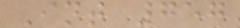Int 757
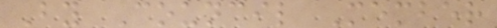By Council Member
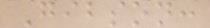Gibson:
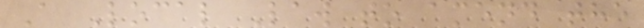A Local Law to amend the
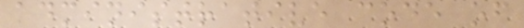administrative code of
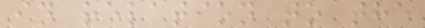in relation to the
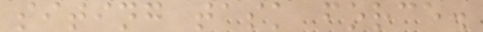siting task force.
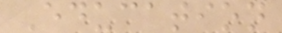Education
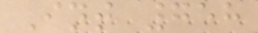Int 758
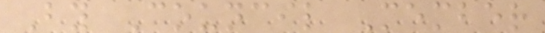By Council Member
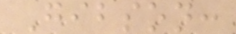Gibson:
